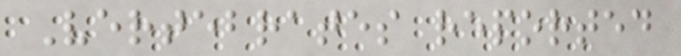Vertebrates reported
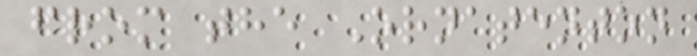from the Ornatenton
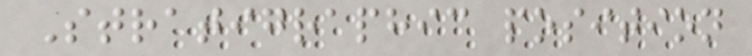Stratigraphic position
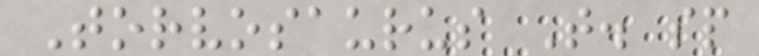Torvosaurus T. sp
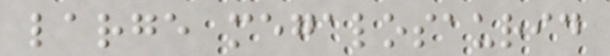large megalosaurid
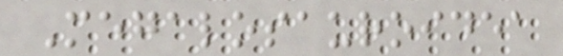Megalosauroidea
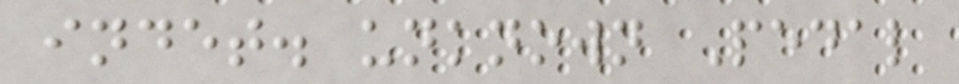indet. unknown Pedal
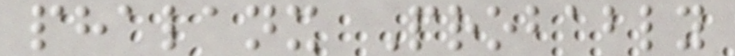phalanx Probably
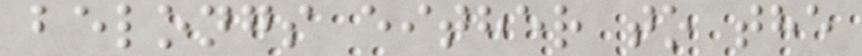belongs either to the
